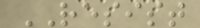RESIST
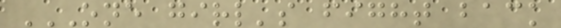ONE GIRL'S FIGHT BACK
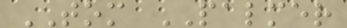TOM PALMER
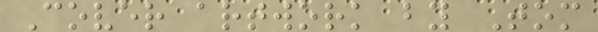Cover artwork by Tom
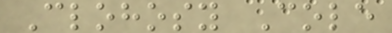Clohosy Cole
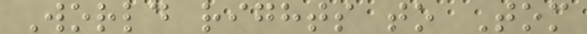World rights to Tom
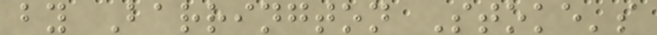by Barrington Stoke's
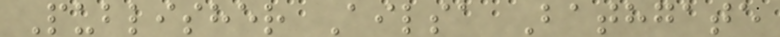Publisher Ailsa Bathgate
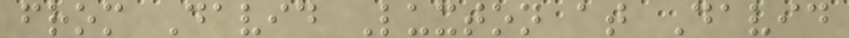from David Luxton at David
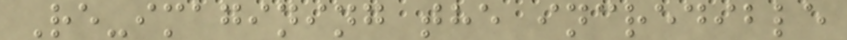Re-imagining the incredible
